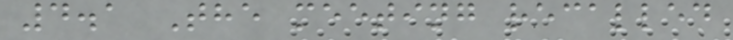4.1 The meeting recalled
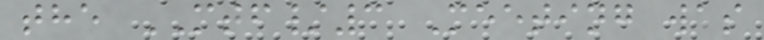the MTF/3 Meeting was
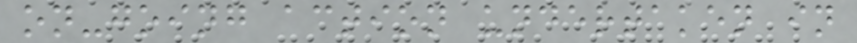on-going action undertaken in
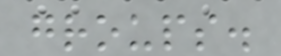groups.
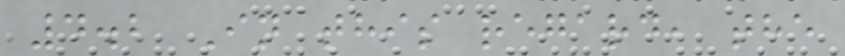4.2 In this regard, the
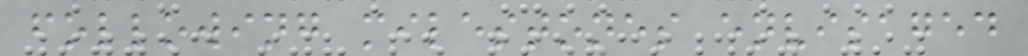following milestones envisaged
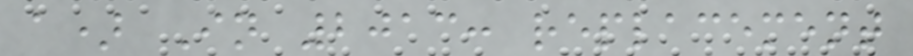a) In 2013: replacement
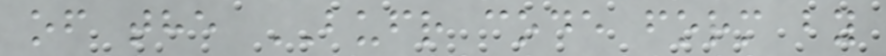of the BUFR code form by
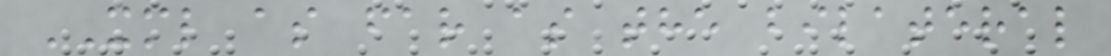XML as far as the bilateral
